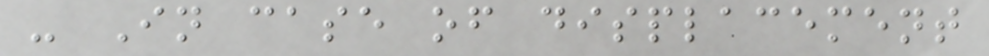- In case of displacement
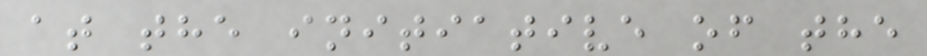at the initiative of the
